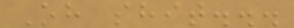Oh shit...
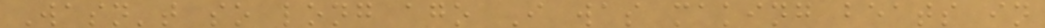Wasn't so long ago I was making beats in
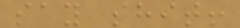say shit!
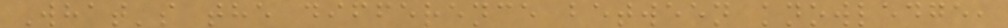What's the difference between knowledge,
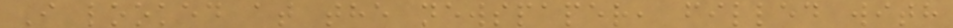I looked at the newspaper, filled with
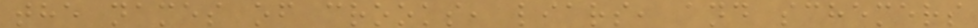the names of crooks, liars, and schemers
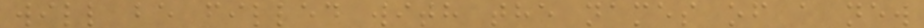will be filled with the names of a new
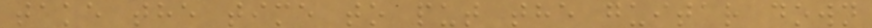take the time to put the guitar down
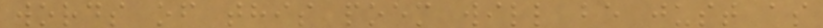words of this poem will be just as
